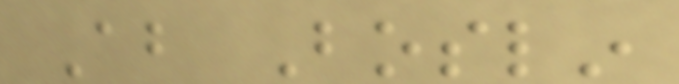About Boslin
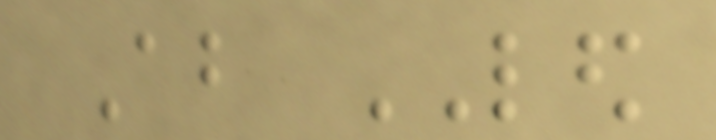About LED
